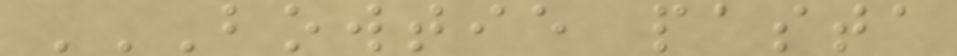BOWTIE PASTA
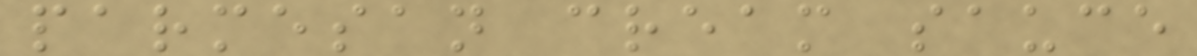parmesan cream sauce
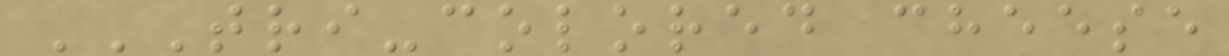TRI-COLORED CHEESE
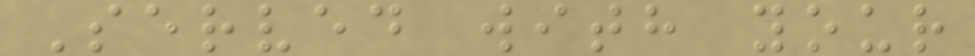Served with your
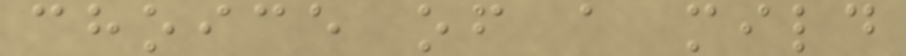choice of a mild
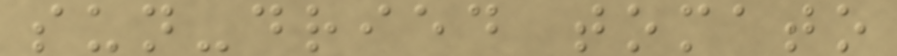sun-dried tomato
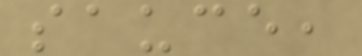sauce,
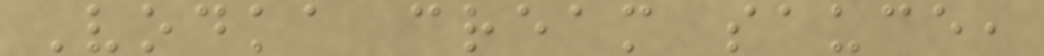Vodka cream sauce,
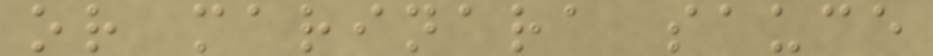or marinara sauce
